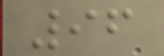96
